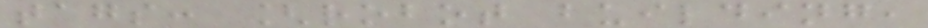tags: [robot building,
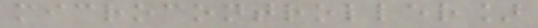microcontroller]
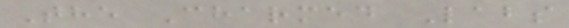The Charmed Labs
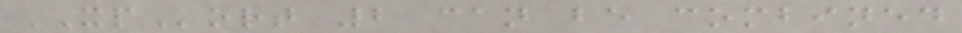XPort 2 can be combined
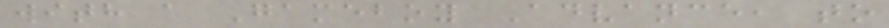with a Gameboy Advance, to
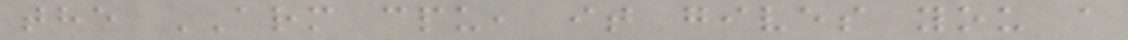the ARM cpu, it gives you a
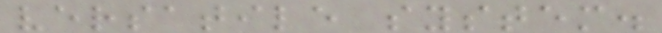versatile system.
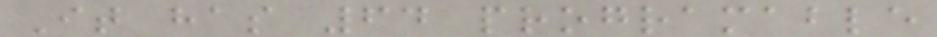It has 64 programable
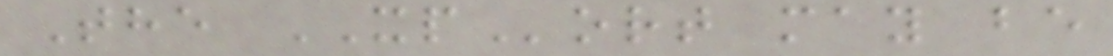The XPort may be
